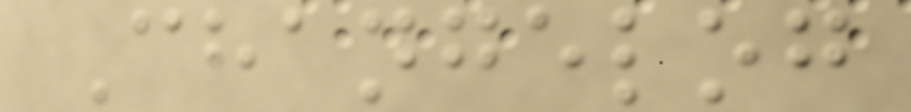Changelog
